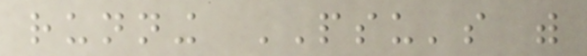running PSU's with
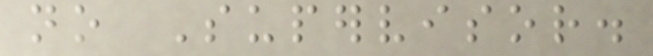no Supervisor.
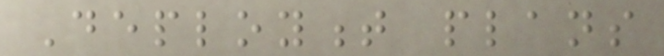Deployment plans
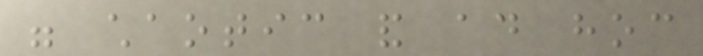were chaotic and ad hoc
